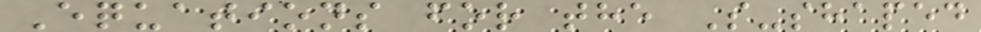Equations for the S-shaped
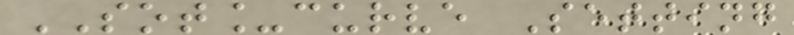SOT_curve Setting
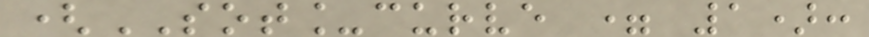(SOT_curve = 1):
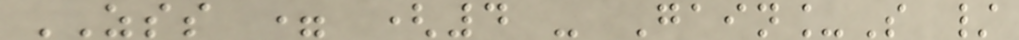ZSS = (4 - Gain_S /
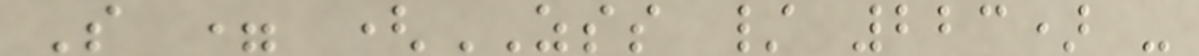S = (ZSS / 223) -
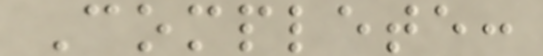Complete:
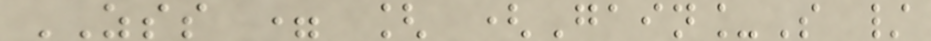ZSS = [ (Gain_S /
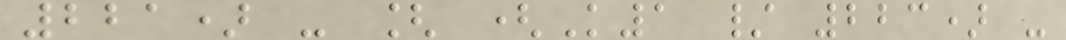221) - [ (K1 / 223) -
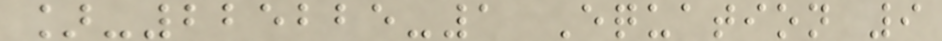]-225225-1 Equation 9
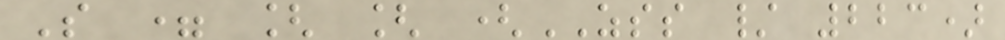S = [ [ (ZSS / 223)
